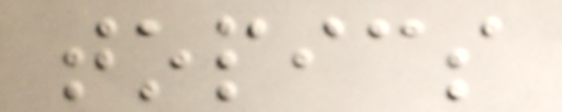topics
